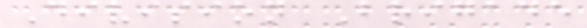Division Brigade
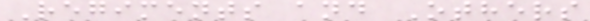Regiments and Others
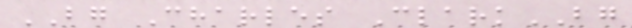BG Charles ClarkBG
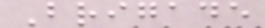Brigade
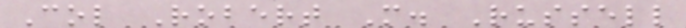Col Robert M. Russell
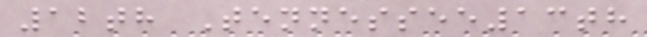12th Tennessee13th
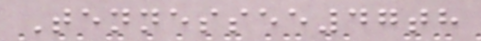Tennessee47th
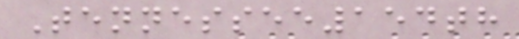Tennessee154th
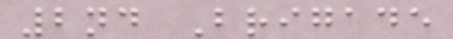2nd Brigade
